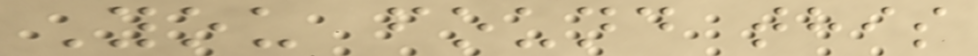You found this
